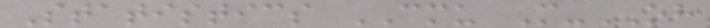Statistics CMU M-OH
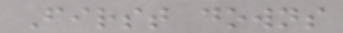First downs
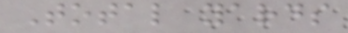Total yards
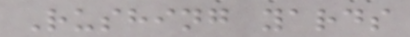Rushing yards
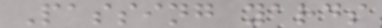Passing yards
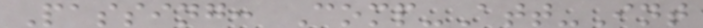Passing: Comp-Att-Int
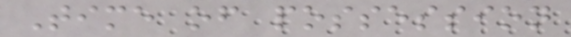Time of possession
